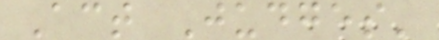Act Judges'
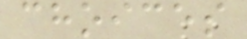choices
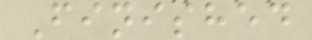Finished
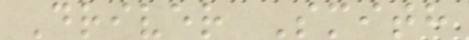Driver Smith
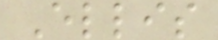Ellis
